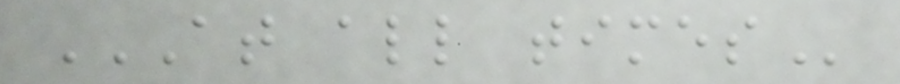AT ALL TIMES
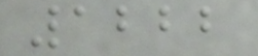1222
